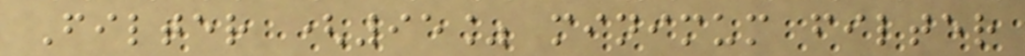Filter (95% minimum filter
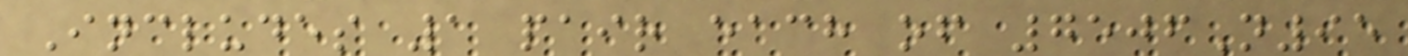Includes 1 pair each of 7506N95
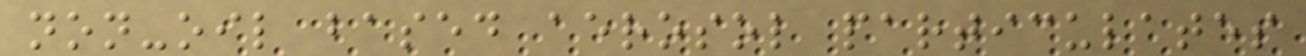non-oil based aerosol particulates
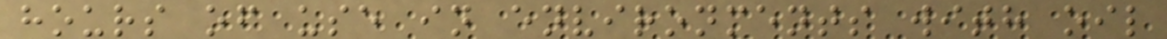hours of use in environments with oil
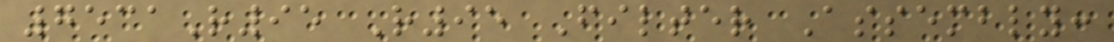7531R95 R95 Filter Assembly:
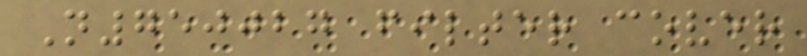N750027 filter cover
